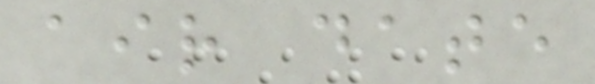air date
